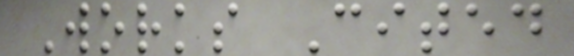Works Cited
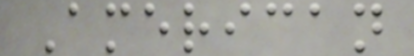American
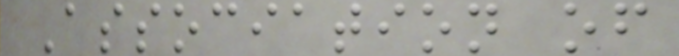Association of
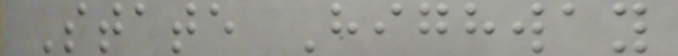State Highway
